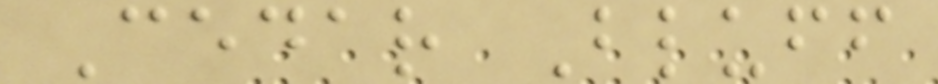Cedar Bluff
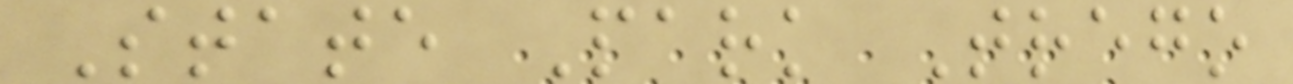State Park Trego
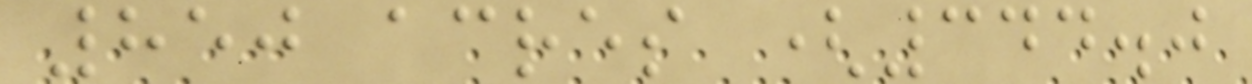850 acres (344.0
